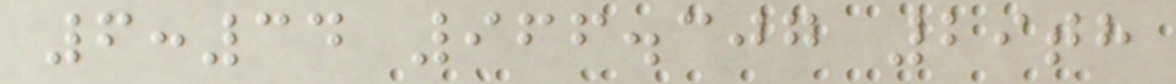6:34 966.307 29th
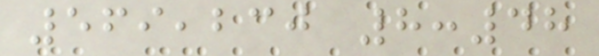569,230 8:48
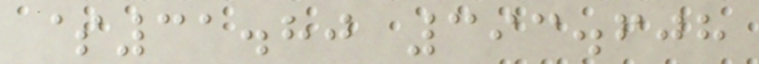$31.80 393.608
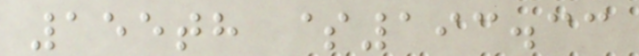155th $193.33
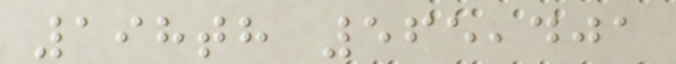198th 565,401
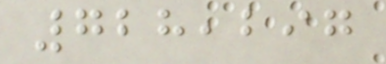728,297
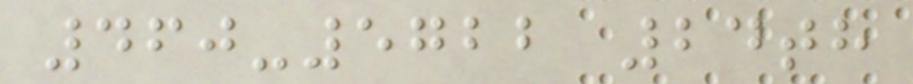460-5722 24th
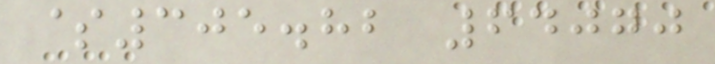$305.82 64070
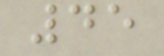45
